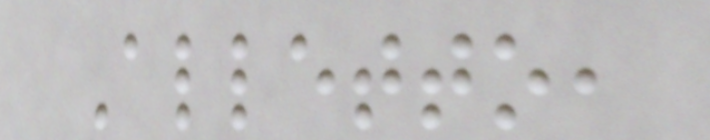Alletto,
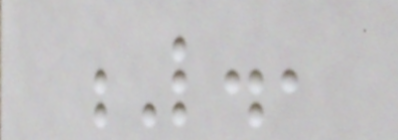L.,
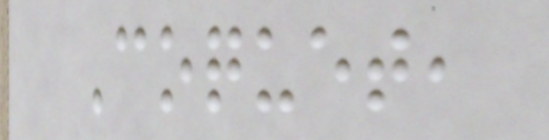Coquet,
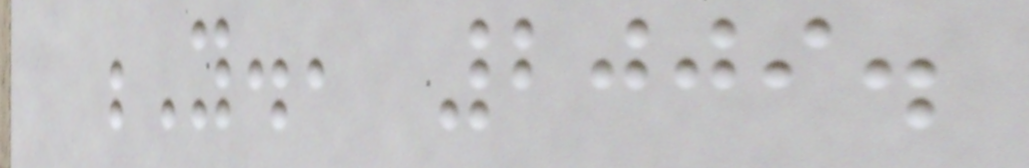Y., 2009.
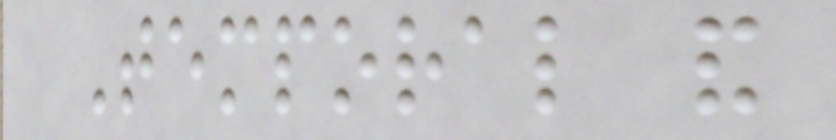Temporal and
